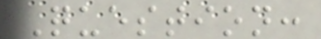Question:
